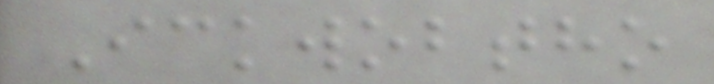Ickwobtho
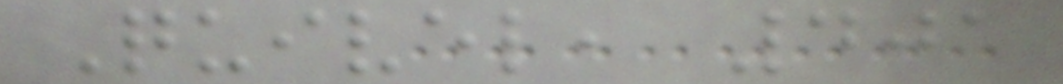Quivel, 401
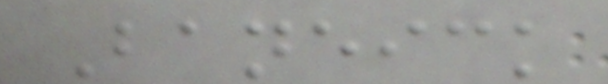Baneick
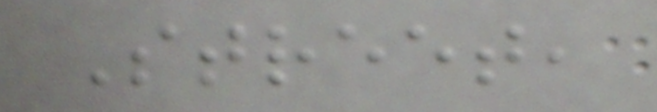Street,
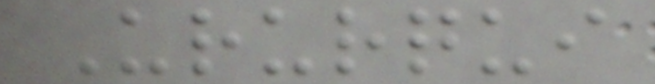Ururqui
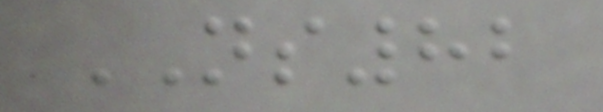NS82
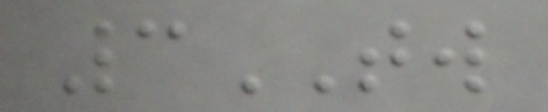3TW
